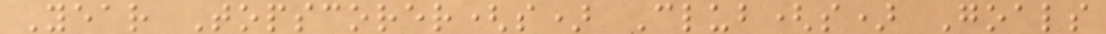Year Topscorer(s) Club(s) Goals
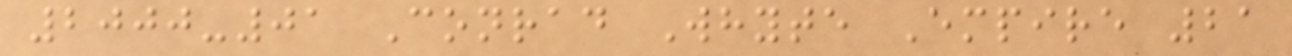2000-01 Conrad Whyte Empire 21
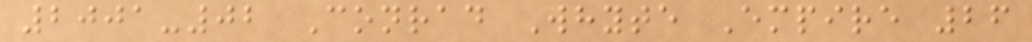2001-02 Conrad Whyte Empire 26
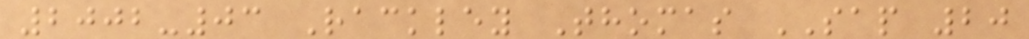2002-03 Rackley Thomas SAP 20
